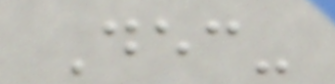Dec-
